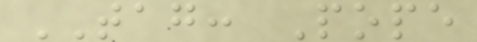TAG: Pope
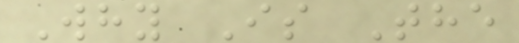Why Is The
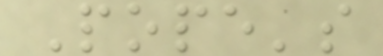Pope's
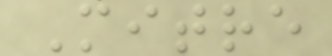Mitre
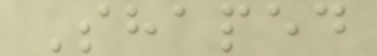Shaped
